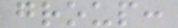group:
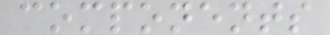components
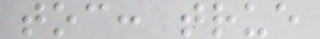toc: true
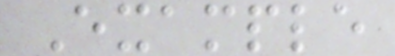Example
